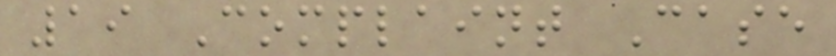19 Complaint Case
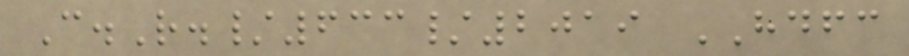C.R./633/2019 HDFC
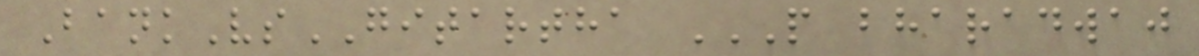BankVsGITARTHA P BHARADWAJ
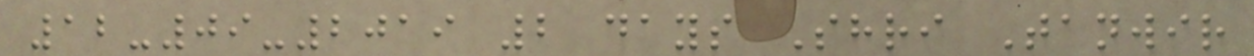12-09-2019 2 days Shri Tanwir
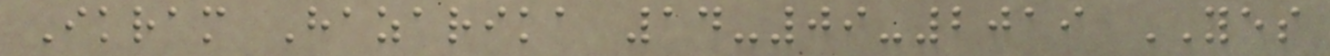Ikram Hazarika 14-09-2019 YES
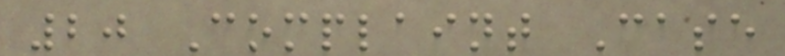20 Complaint Case
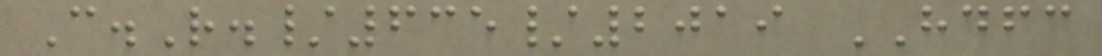C.R./635/2019 HDFC
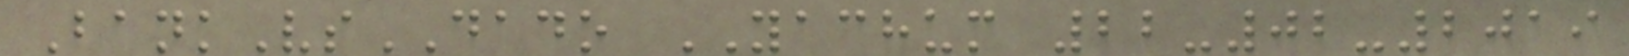BankVsDADO YACHUM 22-02-2019
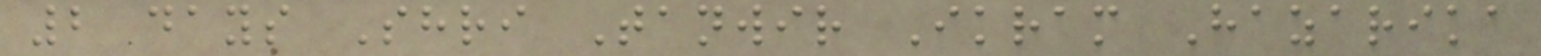2 days Shri Tanwir Ikram Hazarika
